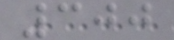300
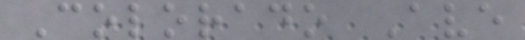Colorado Ave
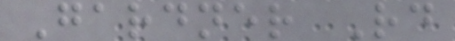Gardner Rd
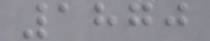1870
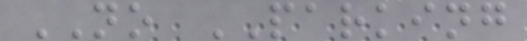NO PARKING
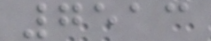7513
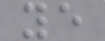ye
